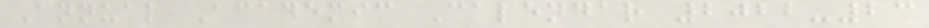Annual Academic Calendar 2022-23
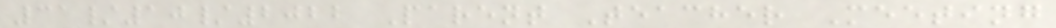31/10/2022 Parent Teacher Meeting
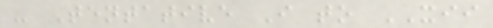- Tentative I to XII
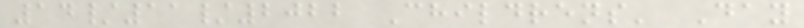14/11/2022 Childrens' Day
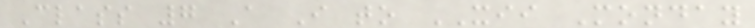Class 7 A I to XII Monday
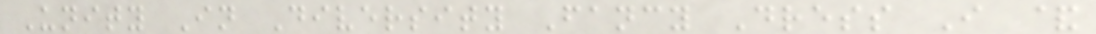Unity In Diversity Fancy Dress I &
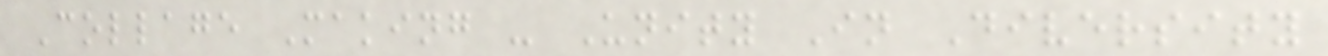Collage Making - Unity In Diversity
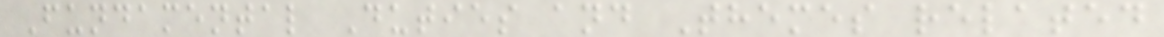Fundamental Duties and Themes related
